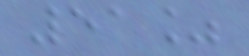51%
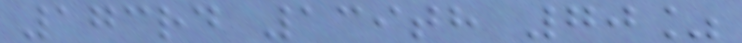173rd 139th 70%
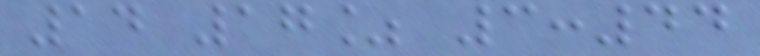14 17% 3:44
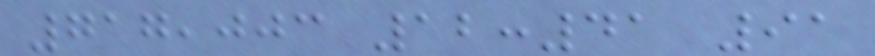717,003 12:41 91
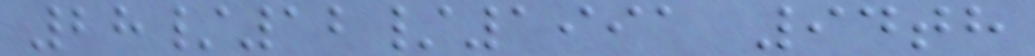28/12/1991 94th
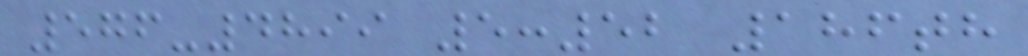576-4899 5:52 186th
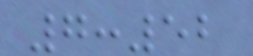7:52
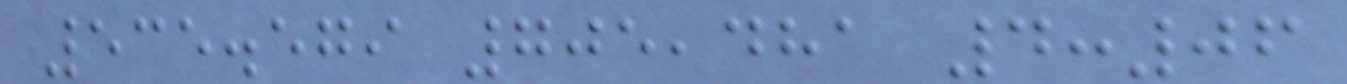535.579 705,481 4:06
